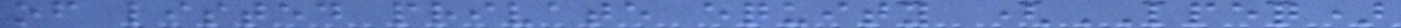of listed private equity (LPEQ)
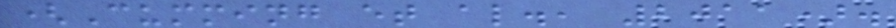(Cumming et al., 2011).
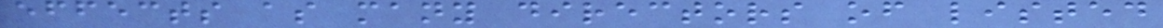effects as many directors of listed
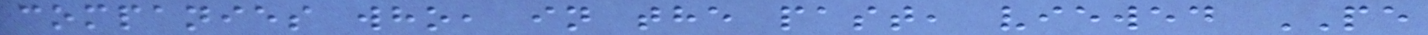companies who, in the past, viewed PE
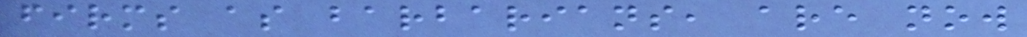firms as barbarians, are now
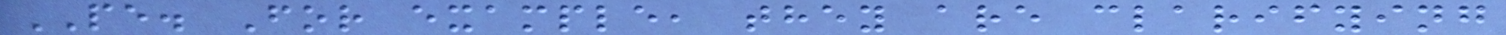PE. For example, they are clarifying
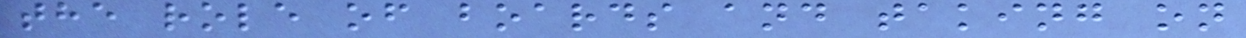the role of boards and taking on
